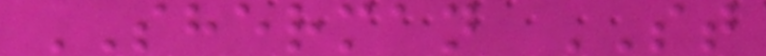SHERMAN ST
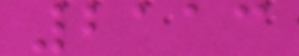2113
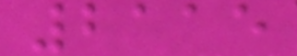2115
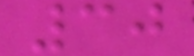30
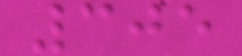305
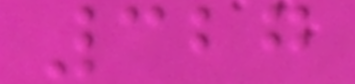327
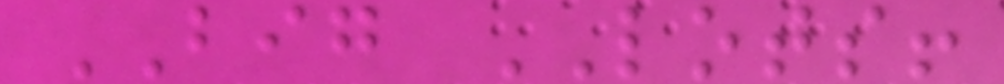BIG LOTS!
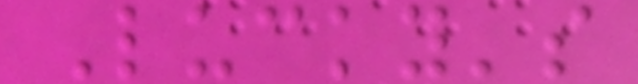Lucky's
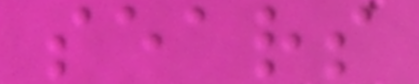sears
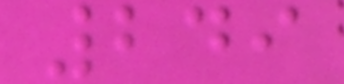249
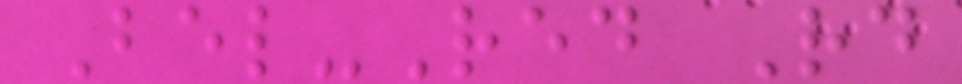Bel-Red Rd
